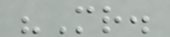"Mr.
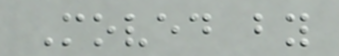Moved by
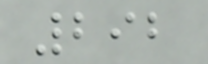292
